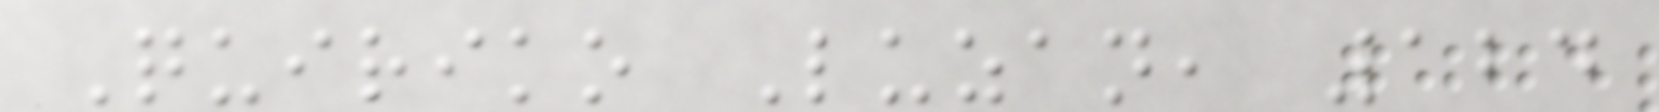Quiriko Luzan, 124
